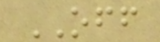OFF
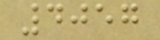4057
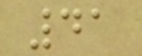41
